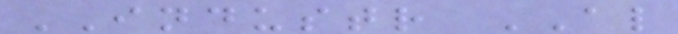INDUSTR AL
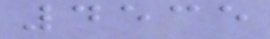4535
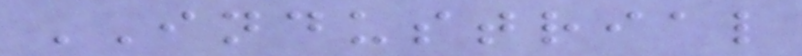INDUSTRIAL
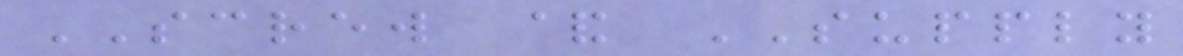SCREW & SUPPLY
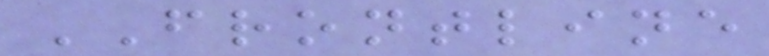FRONTLINE
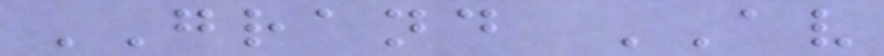GRAND AV
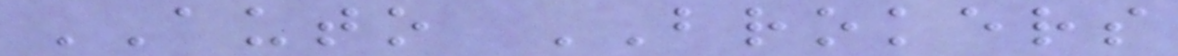AUTO BROKERS
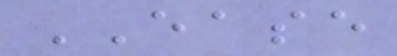EASE
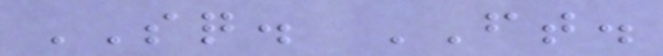SQ. FT.
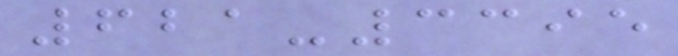621-3395
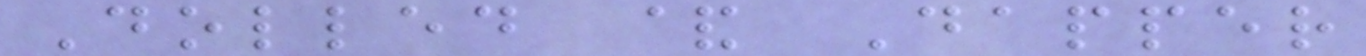Dolled & Dapper
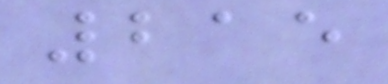215
